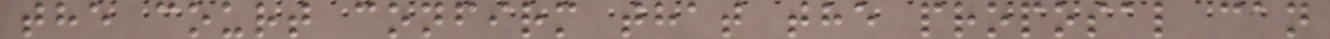the court confirm that the proposal can
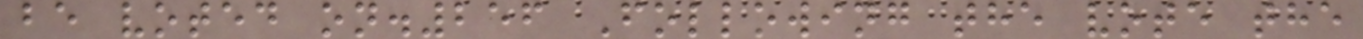be voted on.256 Following the vote the
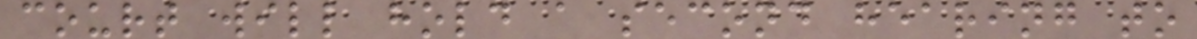court will hold a second hearing to
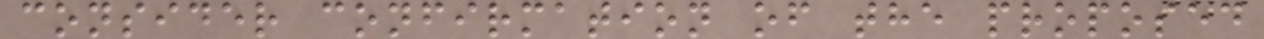consider confirmation of the proposed
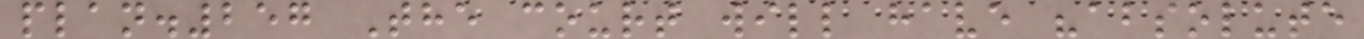plan.257 The court will have "absolute
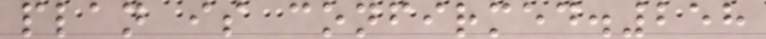plan is confirmed.258
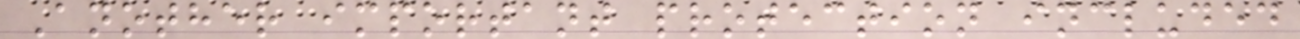Another important protection included
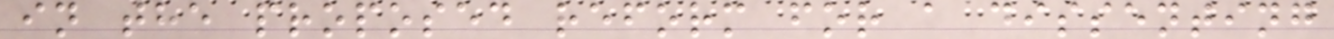in the proposed reform for a dissenting
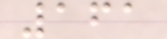161
